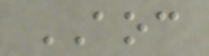AOC
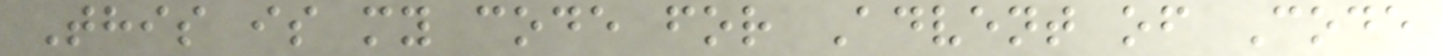This is my code for Advent of Code
